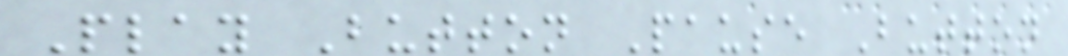Play Button Pause Button
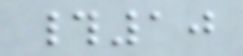#10
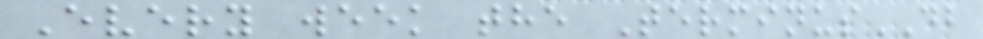Every week the TerminusDB
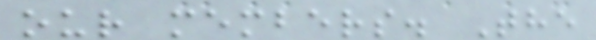our members. The
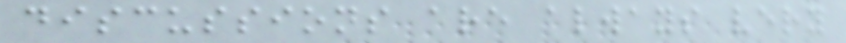discussions are always very
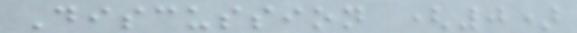Discussion (0)
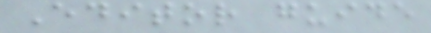Editor guide
